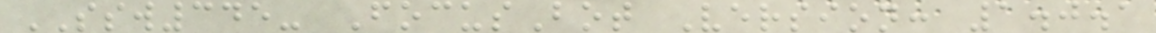SSW345- FocusBot Version: 1.0.1
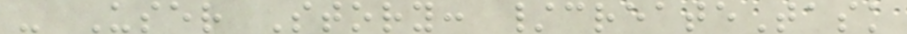- User Story: /createTask
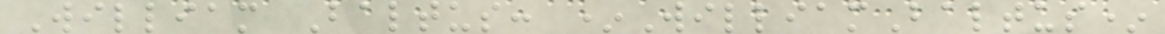William Baltus: *WilliamBaltus*
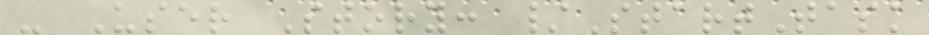- User Story: /StartTask
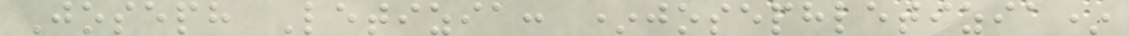Joseph Letizia: *josephletizia*
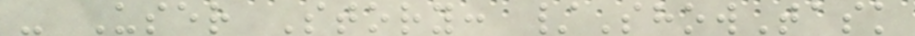- User Story: /ShowTask
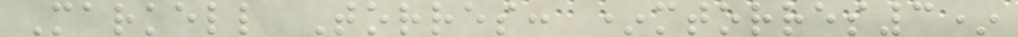Markell Torres: *mtorres3*
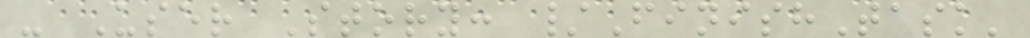- User Story: /FinishTask'
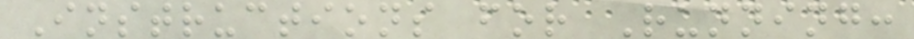Instructions for Running:
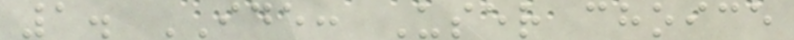1. IDE: User choice
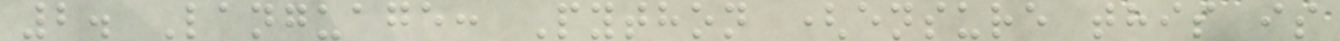2. Language: Python (ensure this is
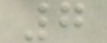7
